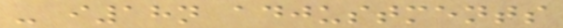- i18n adjustments
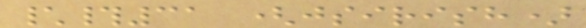\#31 (jsirish)
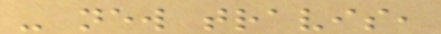- new travis,
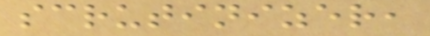scrutinizer,
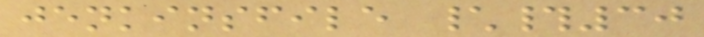jenkinsfile \#30
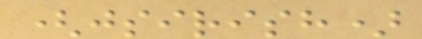(jsirish)
